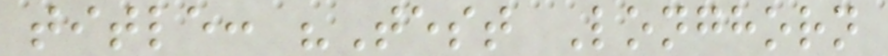title: "Test Longhorn
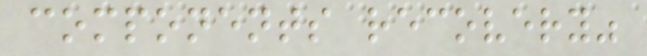components recovery"
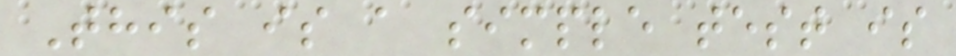This is a simple test is
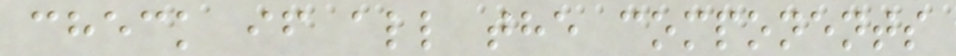check if all the components
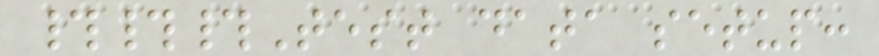###Test data setup:
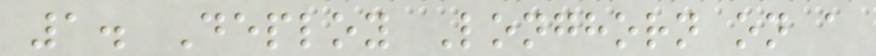1. Deploy Longhorn on a
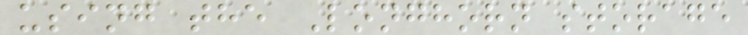using the Longhorn storage
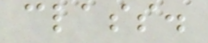class.
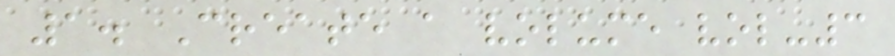1. Create a volume vol-3
